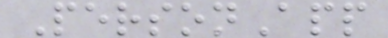PersonApp
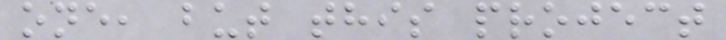one, but this project
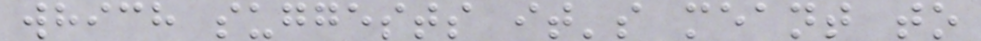which suggests it's meant to
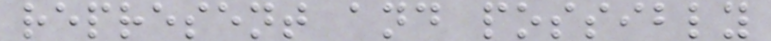represent and possibly
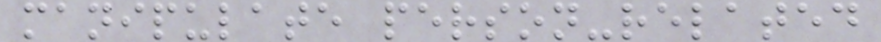manipulate person-related
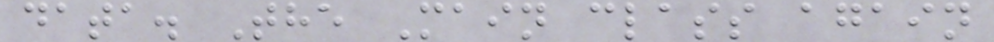data. The Main class again
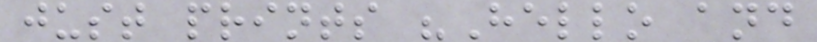just prints "Hello and
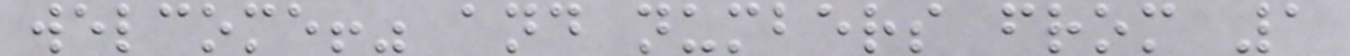welcome!" and numbers from 1
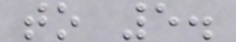to 5.
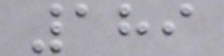189
